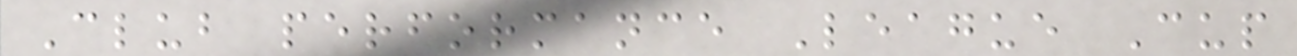Club performance League Cup
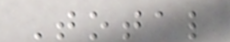Total
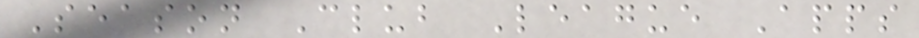Season Club League Apps
